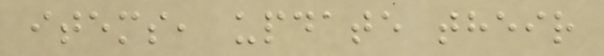items, update their
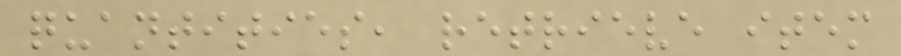quantities, retrieve item
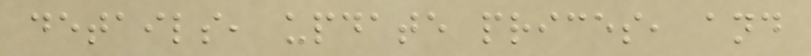details, update prices, and
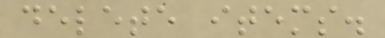delete items.
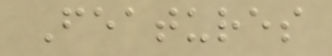Features
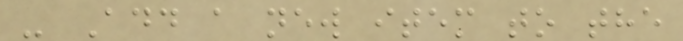- Add a new item to the
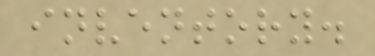inventory.
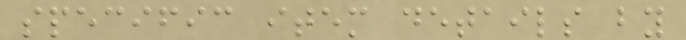specific item details by
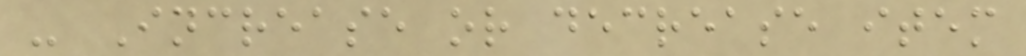- Increase or decrease item
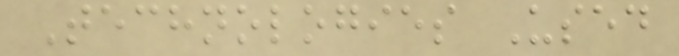Technologies Used
